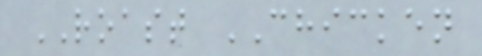ROAST CHICKEN
